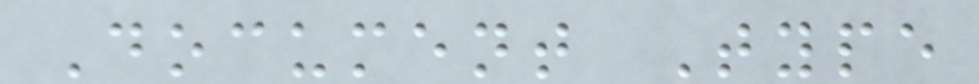Document Type
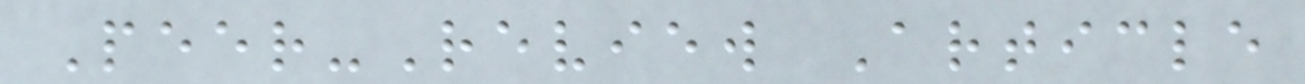Peer-Review Article
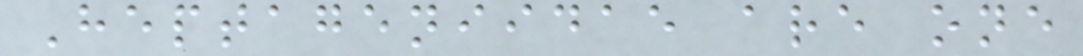Heptageniidae are one
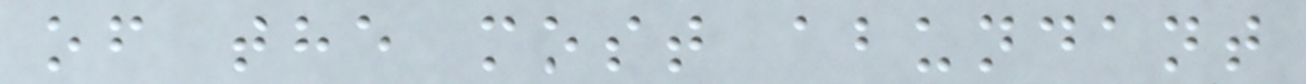of the most abundant
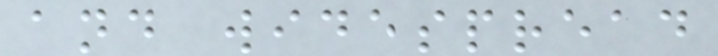and widespread
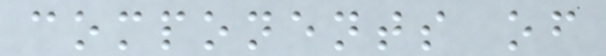components of
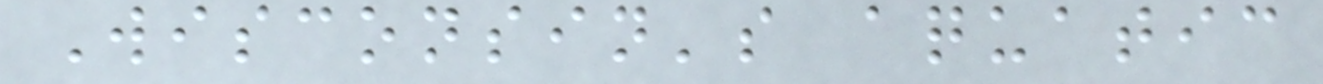Wisconsin's aquatic
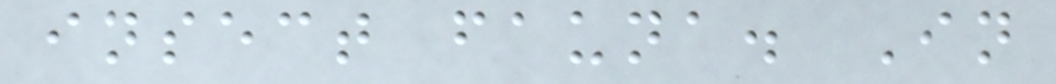insect fauna. In
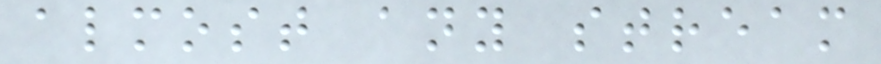almost any stream
